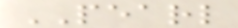PEARL
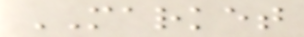MARKET
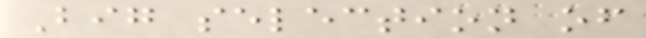Big selection of
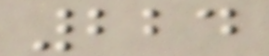224
